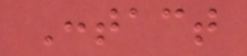Contact
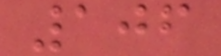106
